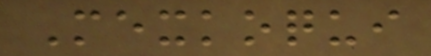Mexkoqui
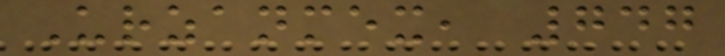Urzanmex, 747
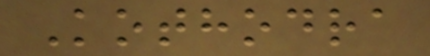Kothodra
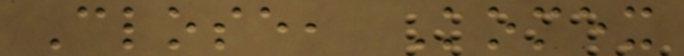Close, Komex
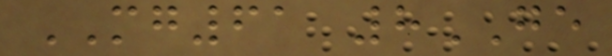MG61 8GE
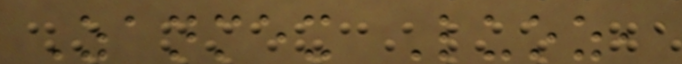Zanmex Luoz,
